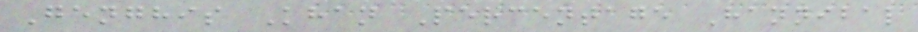Genghis Khan Percentage Hannibal
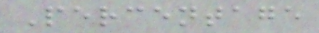Percentage
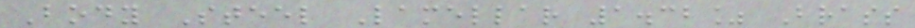Body Steel Lamellar 1.32% Brass
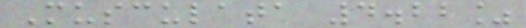Musculata 4.22%
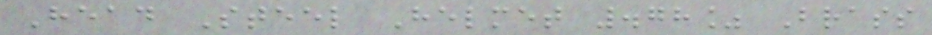Head Steel Helmet .78% Brass
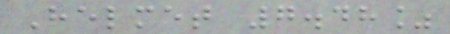Helmet 7.48%
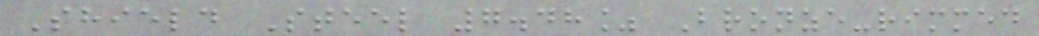Shield Steel 7.48% Bronze-rimmed
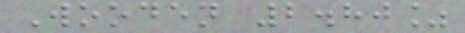Wooden 2.80%
